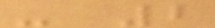- 2
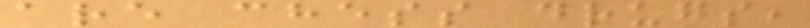are chess drugs,
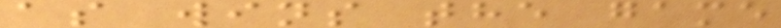as wins the game
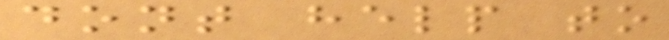dont help to
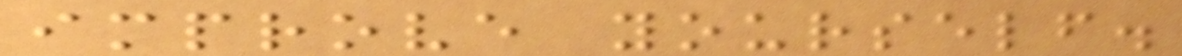improve yourself.
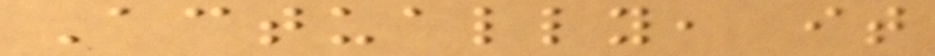Actually, it
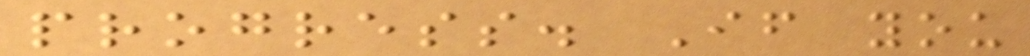progress. If you
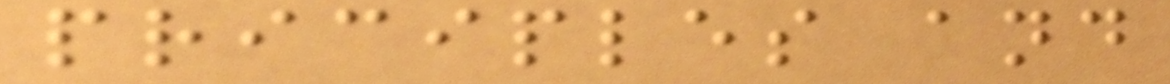priciples and
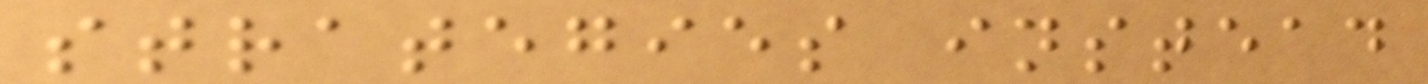strategies instead
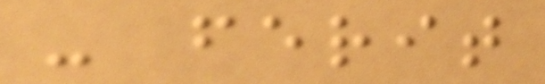- ferit
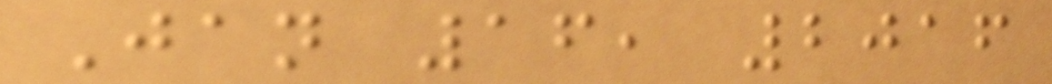Jan 16, 2016
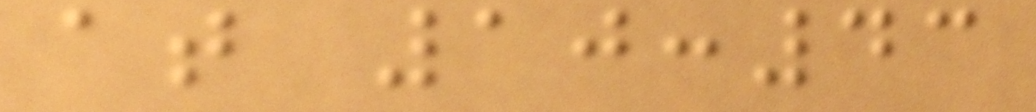at 10:43
